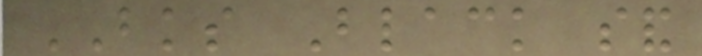BKS Black sand
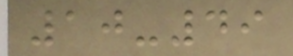10-49
